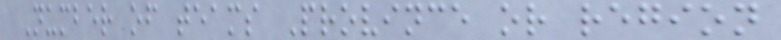Number of teams Province or region
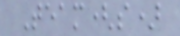Team(s)
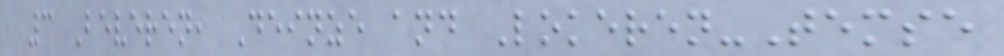3 Beveren, Deinze and Lokeren-Temse
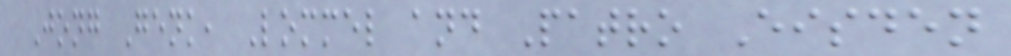Jong Genk, Lommel and Patro Eisden
